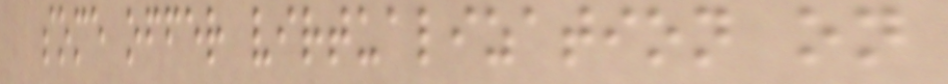some offer virtualization on
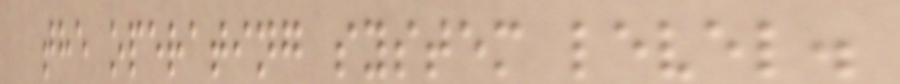the operating system level.
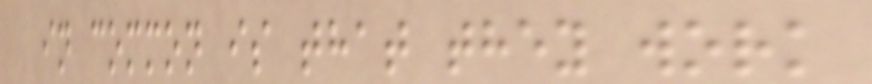in common is that they work
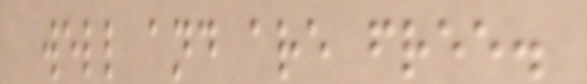well and are free.
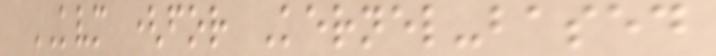KVM (for Kernel-based
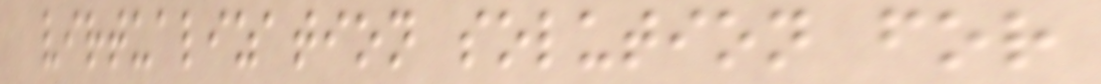virtualization solution for
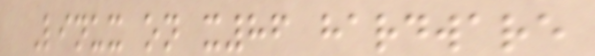Linux on x86 hardware
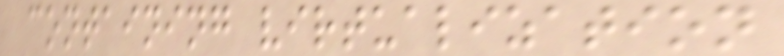containing virtualization
